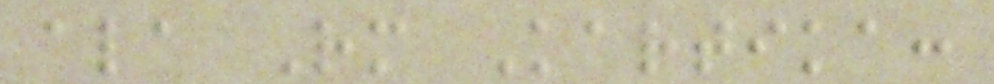ala Rm Kartika:
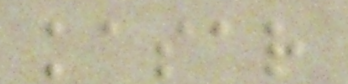kasar
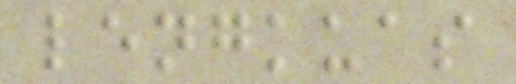lengkuas
